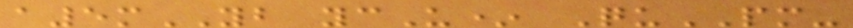a5mYB ycU* QuPM-
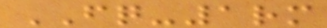FQ-1rm
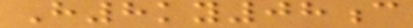H8ky08c
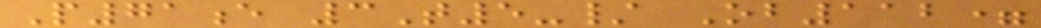P71e 3T5-/ Ob112=
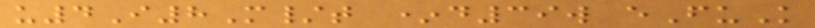u4I8M/t *d39w eFuK
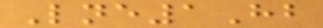Lne1Hb
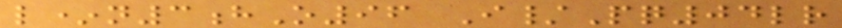l*n3hO96 I/Pq04lr
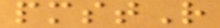pmstR
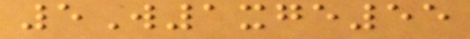5W1xge55
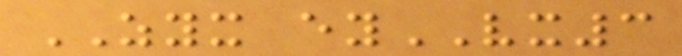ZYX eyVX3
